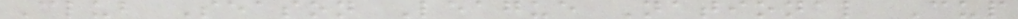Club Season League National Cup
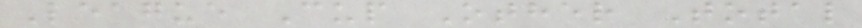League Cup Other Total
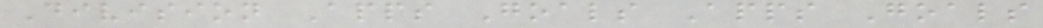Division Apps Goals Apps Goals
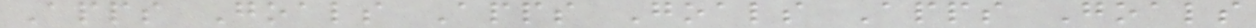Apps Goals Apps Goals Apps Goals
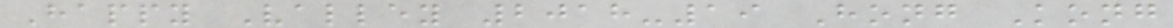Happy Valley 2018-19 Hong Kong
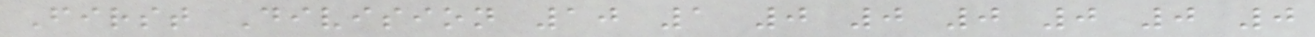First Division 10 1 0 0 0 0 0 0
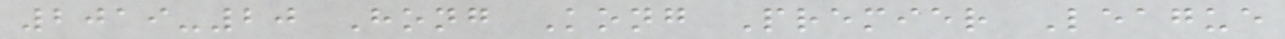2019-20 Hong Kong Premier League
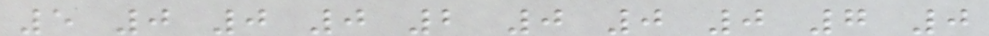5 0 0 0 2 0 0 0 7 0
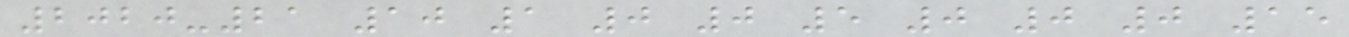2020-21 10 1 0 0 5 0 0 0 15
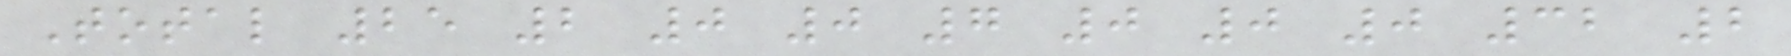Total 25 2 0 0 7 0 0 0 32 2
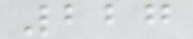227
